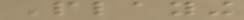Playing
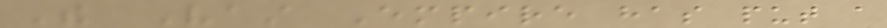The Vast Empire has put a
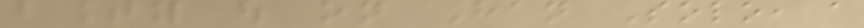bounty out on Han Solo, a
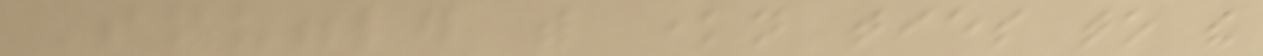Smuggler with known ties to the
